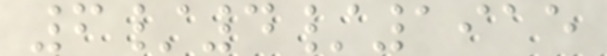6/4/1915
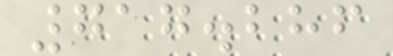717.286
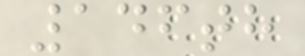146th
